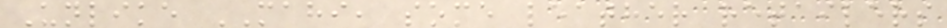Unlike MAHI, some leather retailers
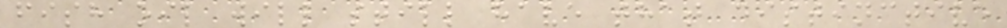fish oil will still have that distinctive
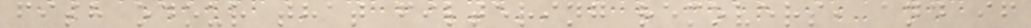fish odour that filtering removers, and if
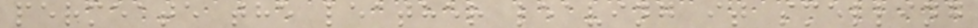permeate the leather leaving it smelling
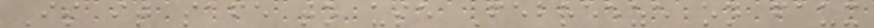Is it safe to use Febreeze on faux
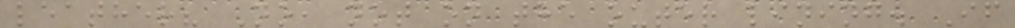leather? No, not on the outer lining. If
